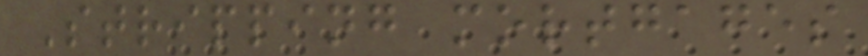Stripping mortgages
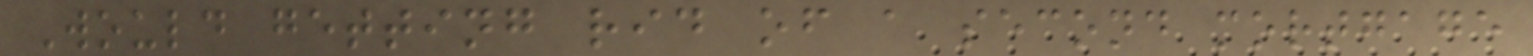Would getting rid of a second mortgage
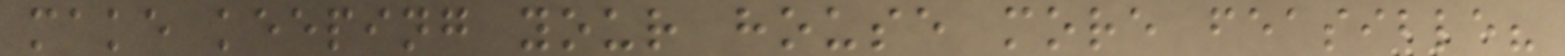make keeping your house more feasible?
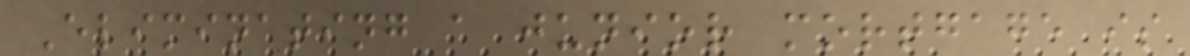Eliminating a junior mortgage is
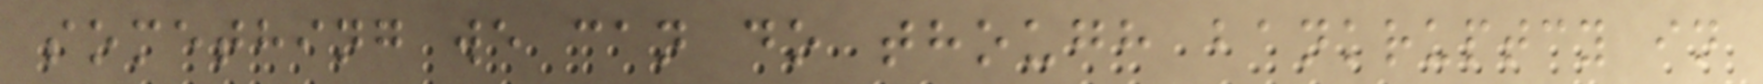something we can do though bankruptcy in
